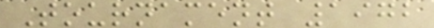Tournament 1972
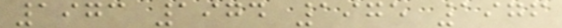1973 1974 1975 1976
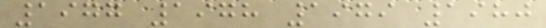1977 1978 1979 1980
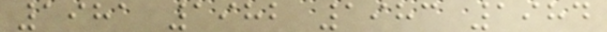1981 1982 1983 1984
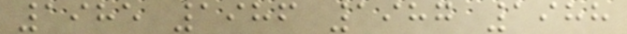1985 1986 1987 1988
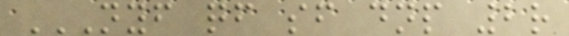NYF QF SF DNP 2R
